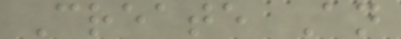Create An
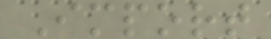Import
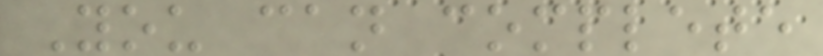You can complete
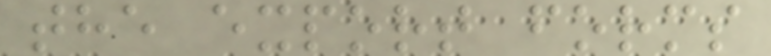the export forms
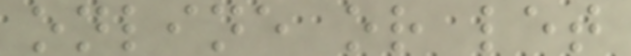online or let
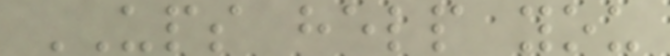UPS help you
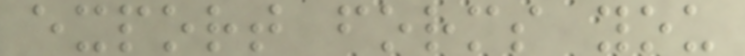export forms you
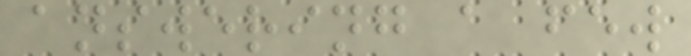answering a few
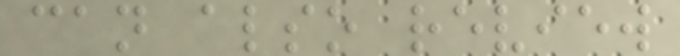can also review
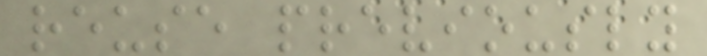reuse previously
